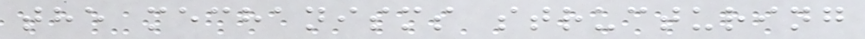the mechanisms structuring
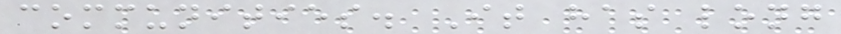communities. It has long
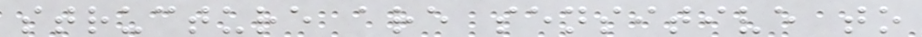structure are sensitive to
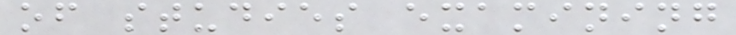of studies examining
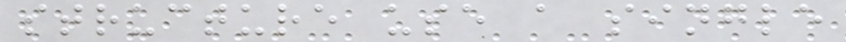structure use a single
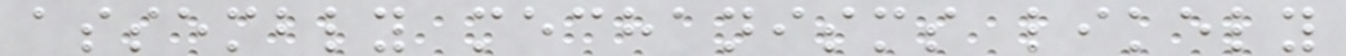assembly mechanisms likely
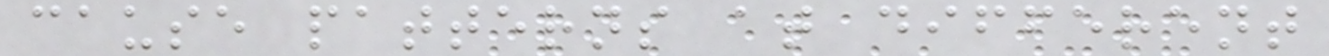cause patterns at different
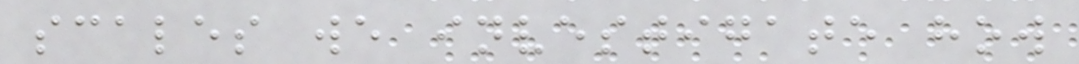scales we investigate how
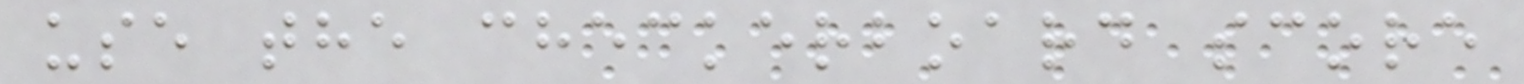use the checkerboard score
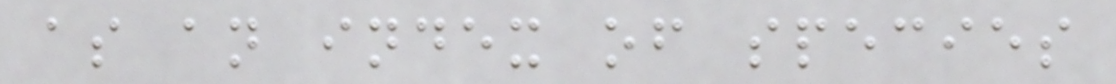as an index of species
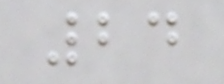24
